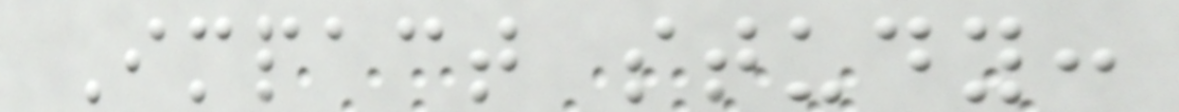Impact study:
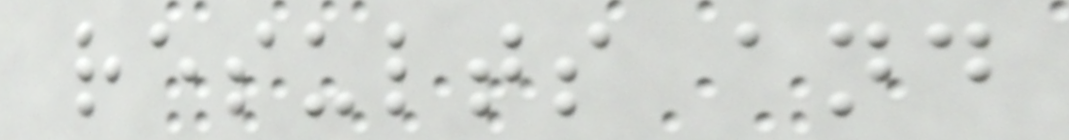results and
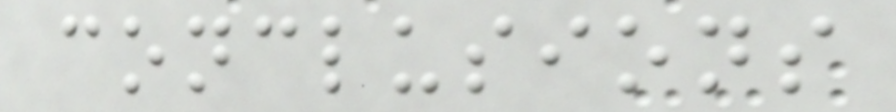conclusions
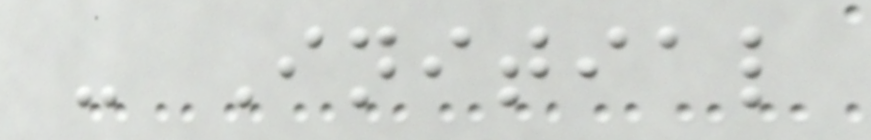- Initial
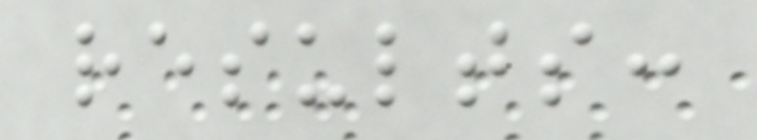results:
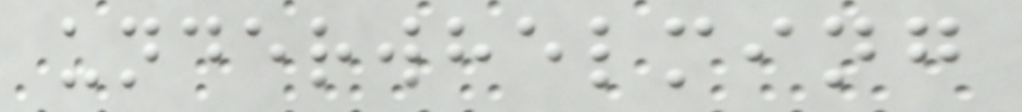underwhelming
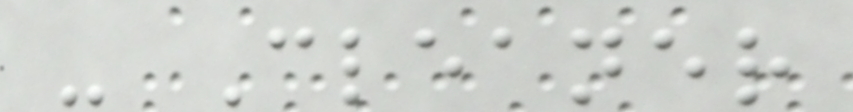- Cleaner
